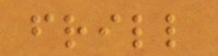frill
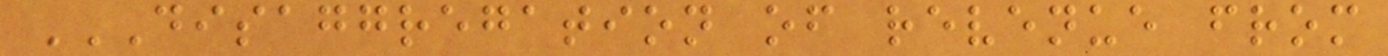DISAGGREGATION OF REVENUE FROM
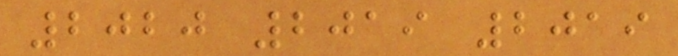2020 2019 2019
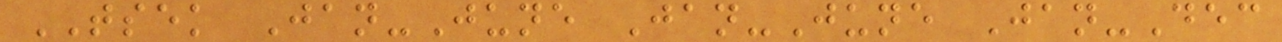TSEK Jan-June Jan-June Jan-Dec
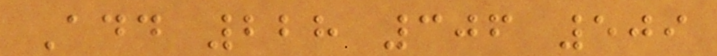Add 228 306 509
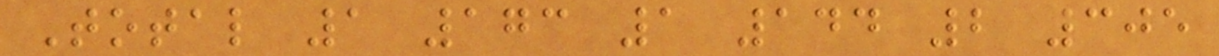Total 1 173 1 144 2 305
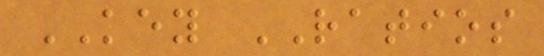KEY RATIOS
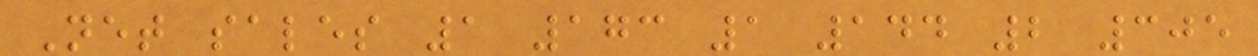Net sales 1 173 1 144 2 305
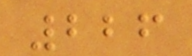226
